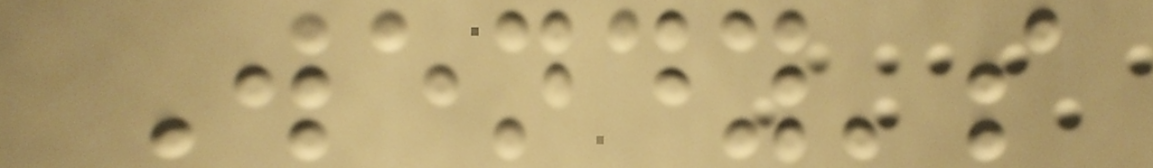Wendy's
